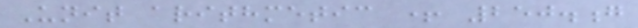Unit arithmetic + 250.g
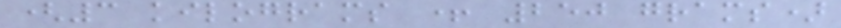(3 kilograms + 250 grams)
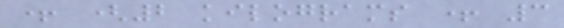+ (2 kilograms + 3
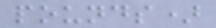pounds)
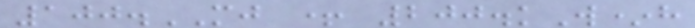100.MJ + 200.kW*h
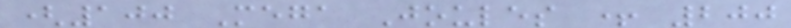(100 Mega Joules + 200
